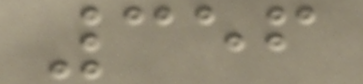356
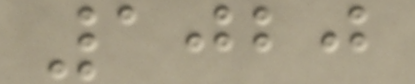1020
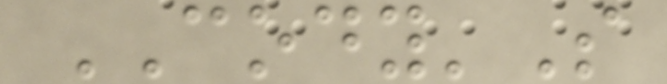CODY'S
